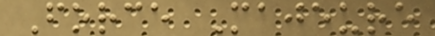Force Majeure
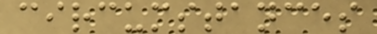circumstances
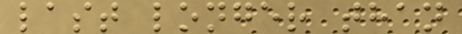last longer than
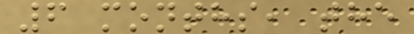6 months, the
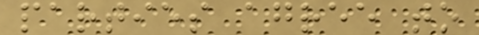parties agree to
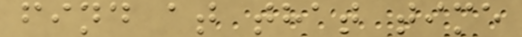find at that time
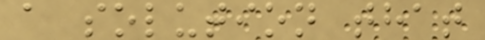a solution that
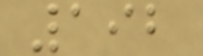192
